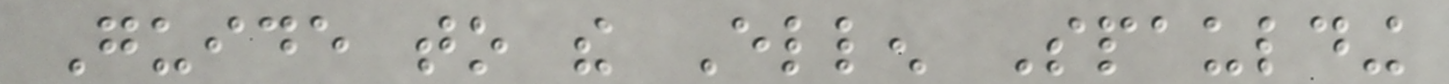Guide to the Ellen Spaulding
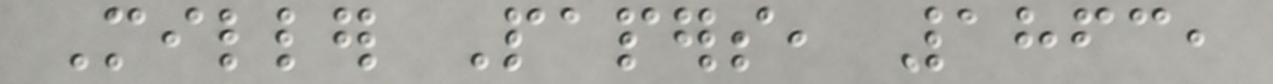Miller Papers, 1863,
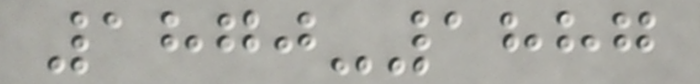1870-1887
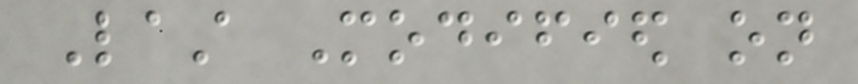Last Modified on
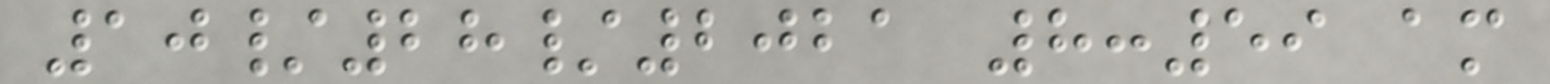10/28/2021 8:59 am
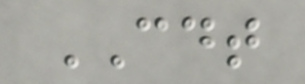CDT
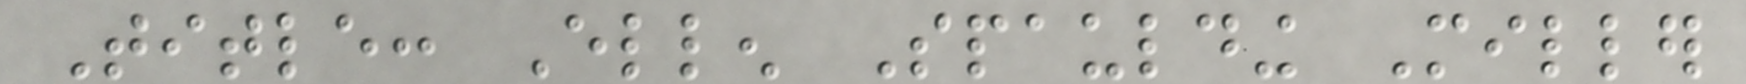Title: Ellen Spaulding Miller
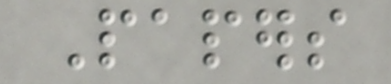Papers
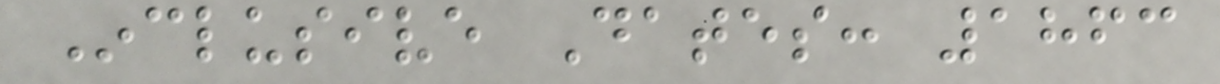Inclusive Dates: 1863
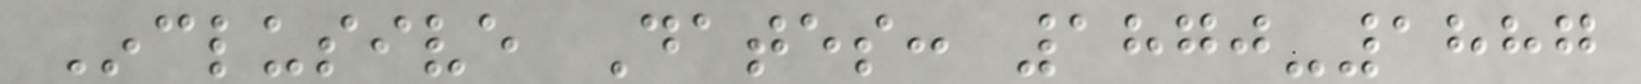Inclusive Dates: 1870-1887
